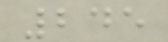245
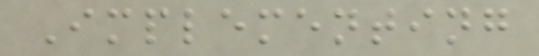Implementing
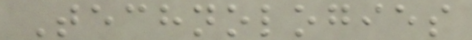Technologies
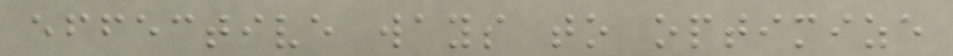effective ways to optimize
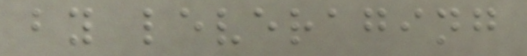by leveraging
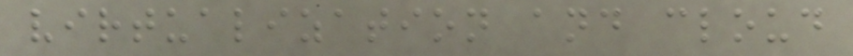virtualization and cloud
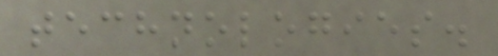technologies.
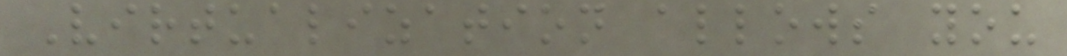Virtualization allows you
